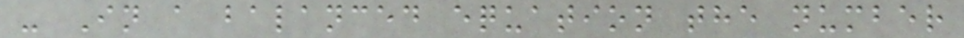- In a balanced equation the number
